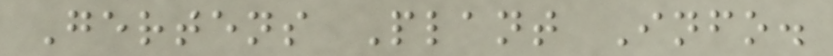Gertens Plant Info.
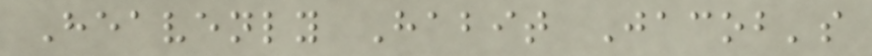Heavenly Habit Jacob's
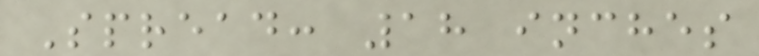Spread: 18 inches
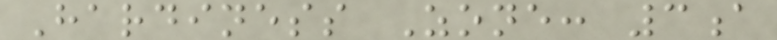Hardiness Zone: 3a
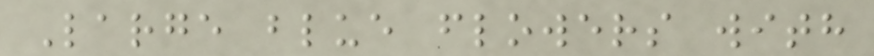Large blue flowers with
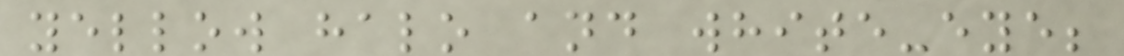yellow halo and white-eye;
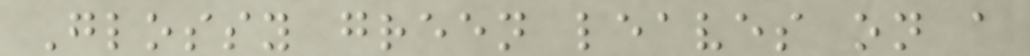Glossy green leaves on a
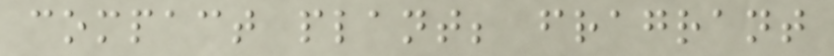compact plant; fragrant
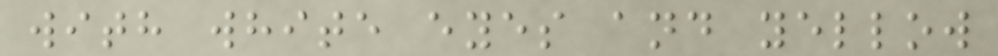with white eyes and yellow
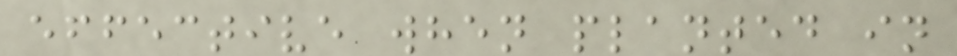effective when planted in
